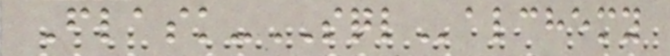Flask-SQLalchemy
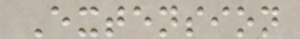Extension
